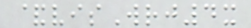&visWrj4x
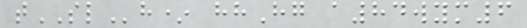tSLh* hhHg a84wym6
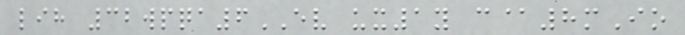lih 32wpqa6EV ux1y c@8mIo
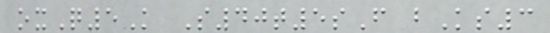oxQ5K S40t5sF bKs3
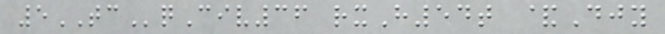5TCqCiv36 rxH54t &Djy
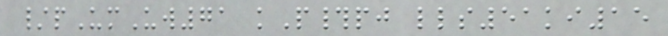/pUmUw71 kP#pj lls51ki15
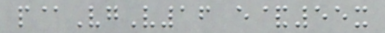p@VgV16 e&55x
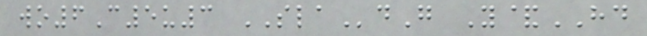wo6C5u3 SLAdG Y&HD
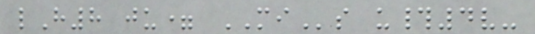lH8 ju= MIs u#4v-
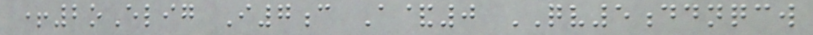+2oElig I7c A&0 QV5ddnqcw
